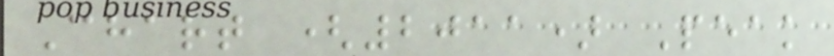Chart (2011) Peak
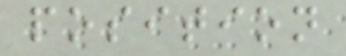position
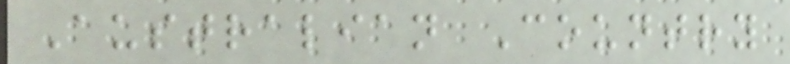Australian Country
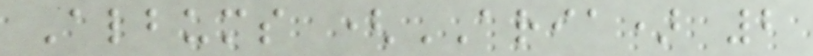Albums (ARIA) 2
